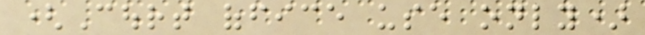(Court office use only)
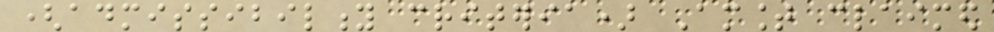(admissibility criteria) Amount claimed
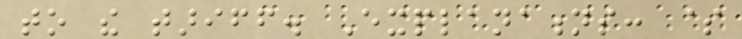to the tariff. Explanations: $
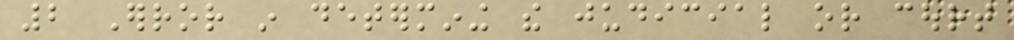2 Error in determining the judicial or court
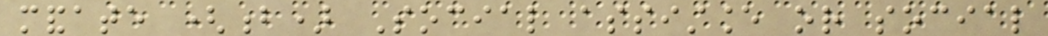mandate (b) Social assistance or social
